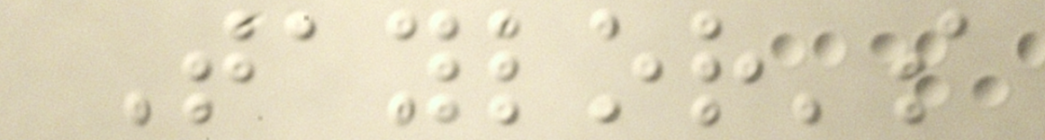Taylor's
